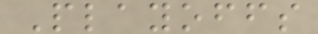Playoffs
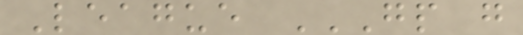League GP G
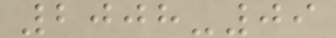2008-09
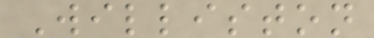Williston
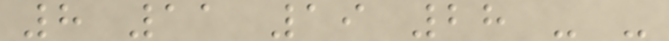8 11 19 28 - -
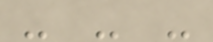- - -
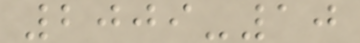2009-10
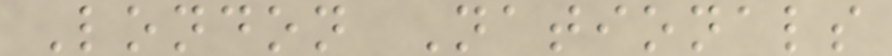London Nationals
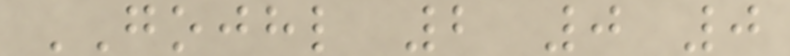GOJHL 2 0 0
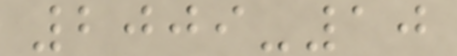2009-10
